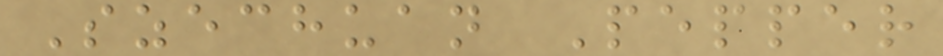Szechuan Pepper
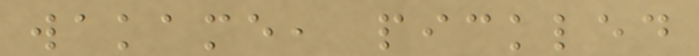wakame, pickled
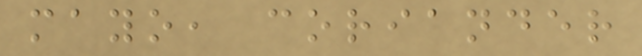mayo, coriander
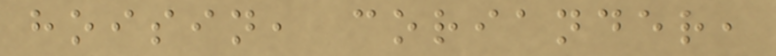hoisin, coriander,
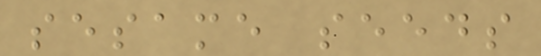sesame seeds
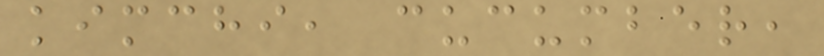kimchi, cucumber,
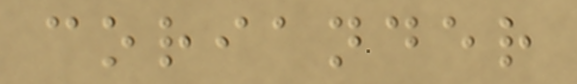coriander
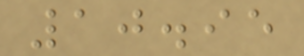10.95
